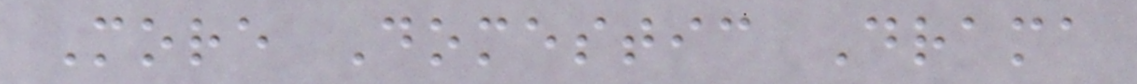More Domestic Drama
